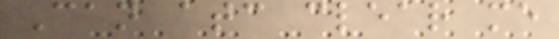Can atc clear me
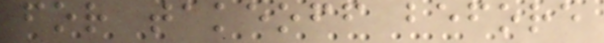for takeoff before
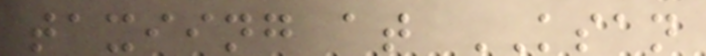taxiing at KSAN
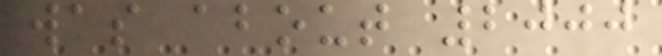was about 2000
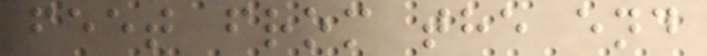feet from the end
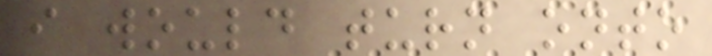i would turn onto
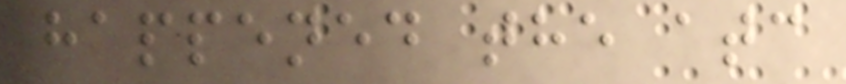happened the atc
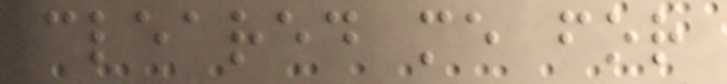cleared me for
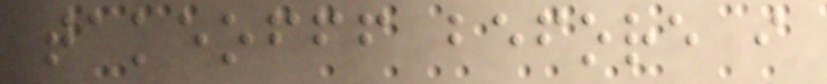takeofff before i
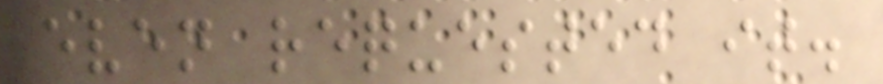even requested it.
